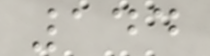144
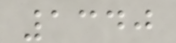1340
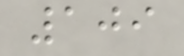109
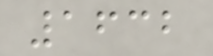1632
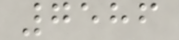7586
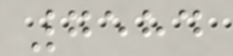7584
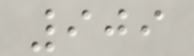909
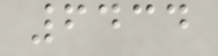6434
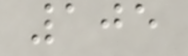105
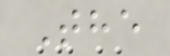The
